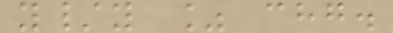y/y % chg.
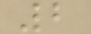2
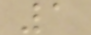1
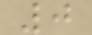0
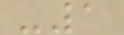-1
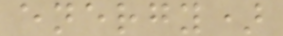energy)
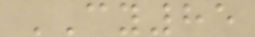CY85
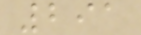291
